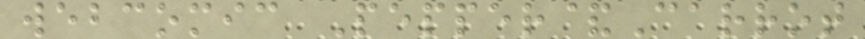webcomic Pepper&Carrot
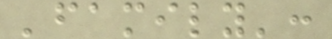'family':
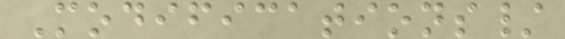Modifications/
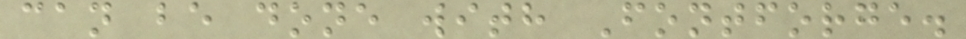can be done with Fontforge.
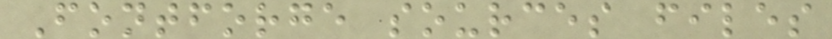Fontforge sources files
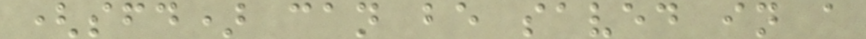(sfd) can be saved in a
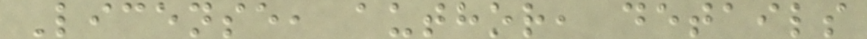License, author, details
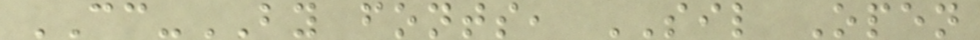CC-BY fonts, SIL Open
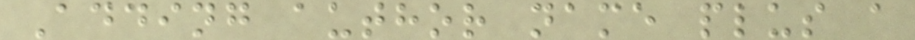Adding author name plus a
